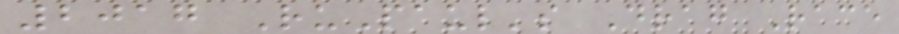2017 RuPaul's Drag Race
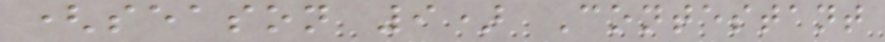(season 9) Contestant
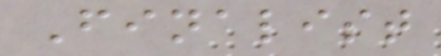Finalist
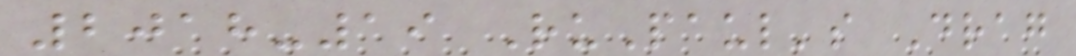2018-19 RuPaul's Drag
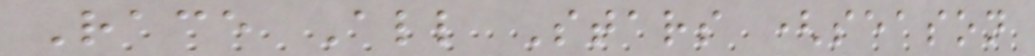Race All Stars (season
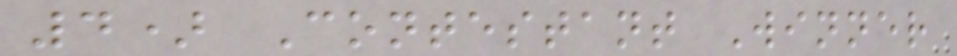4) Contestant Winner
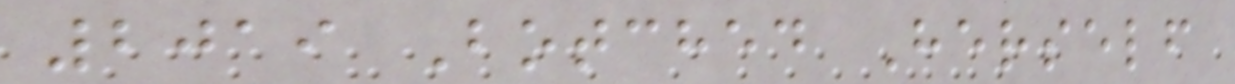2019 Botched Herself
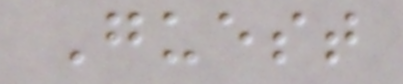Guest
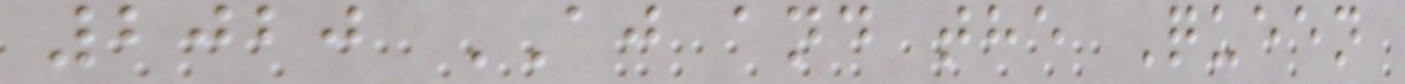2020 AJ and the Queen
